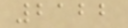2122
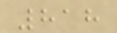818
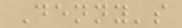Denny's
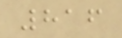816
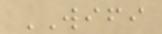WIFI
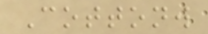Cottonw
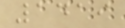1419
